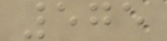575
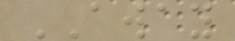AWAY
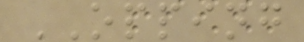OPPING
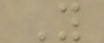Y
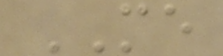ME
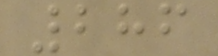286
